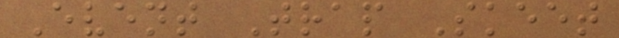Event Trap Skeet
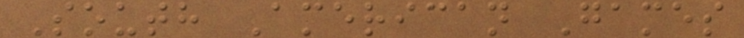South American Games
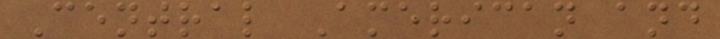Central American and
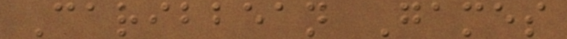Caribbean Games
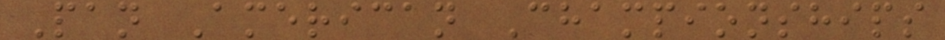Pan American Championships
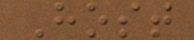Host
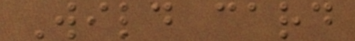Wild card
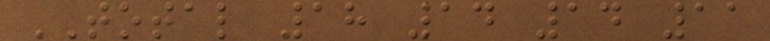TOTAL 18 14 14 11
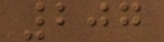207
